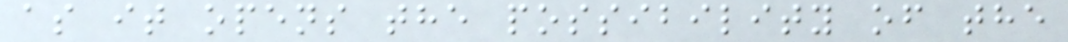as it opens the possibility of the
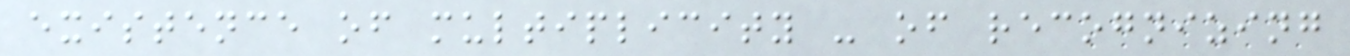existence of multiplicity - of recognizing
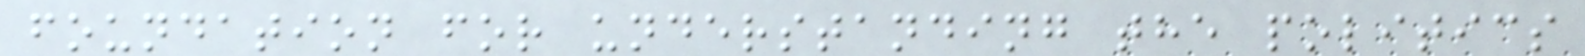foundation for understanding the politics
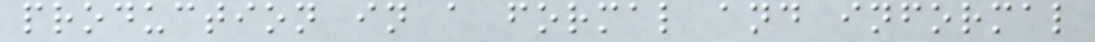production in a formal and informal
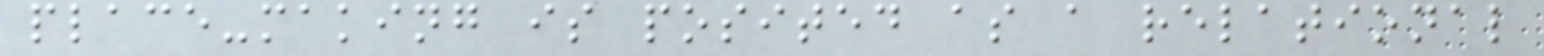place-making is posited as a relational
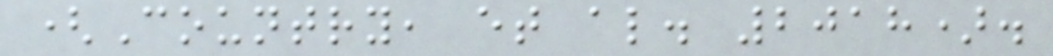(Country, et al. 2018).
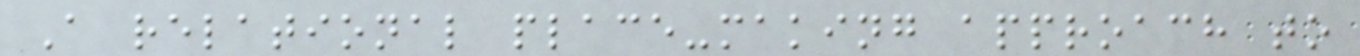A relational place-making approach to
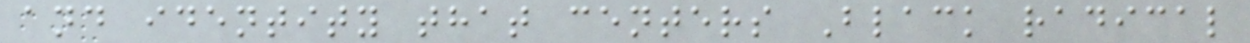and identity that centers Black radical
